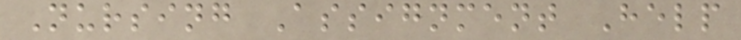Nursing Assignment Help
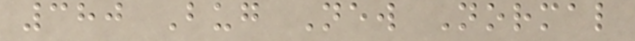380 Bug New Normal
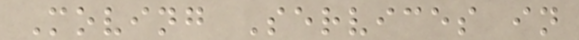Moving Services in
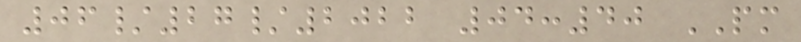06/27/2022 04:40 PM
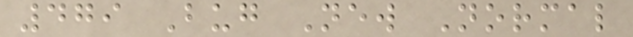479 Bug New Normal
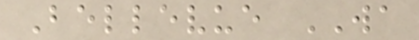Bellevue WA
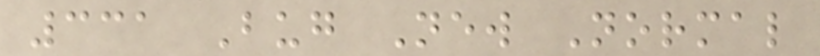331 Bug New Normal
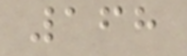168
